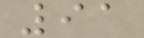91
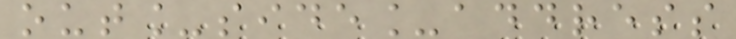out_side_address
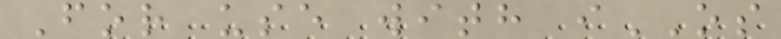For use with iOS
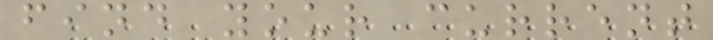find your current
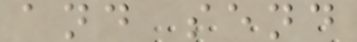and send
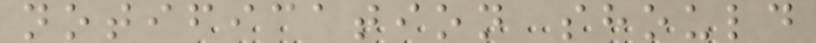notification should
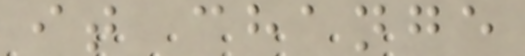it change
